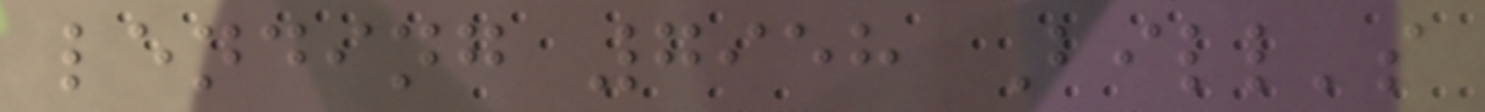lending 7958 Bill's
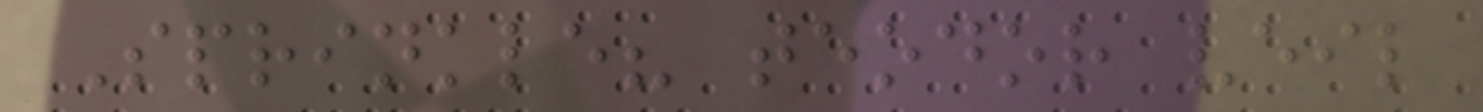Sprinkle? teodor veil
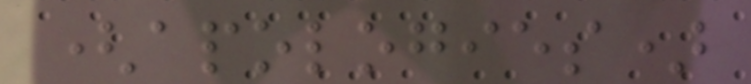(apologies)
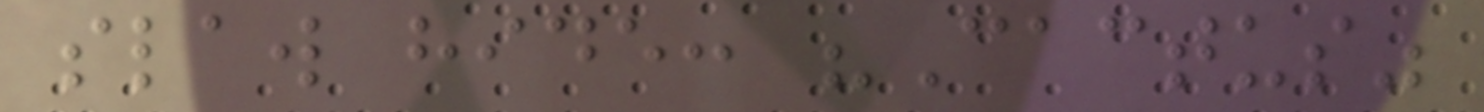slaw hide: "Cactus"
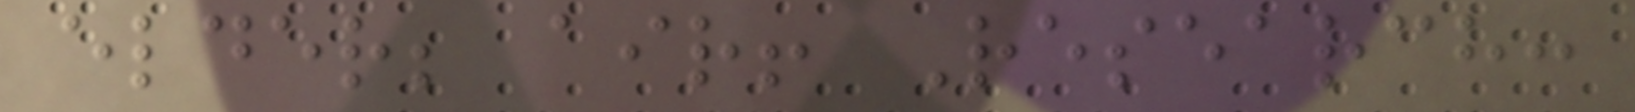elder; air! Research:
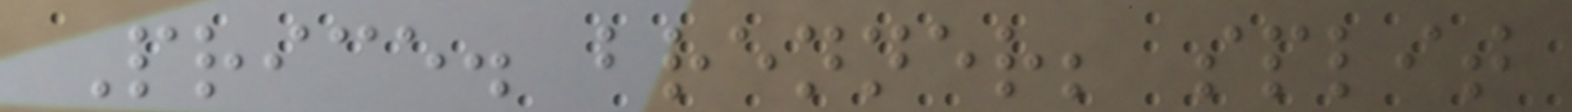Price. brenner; split
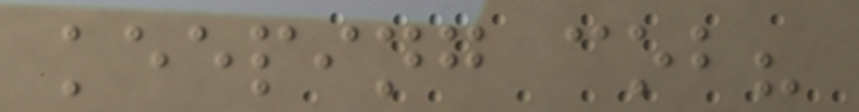keeping cob?
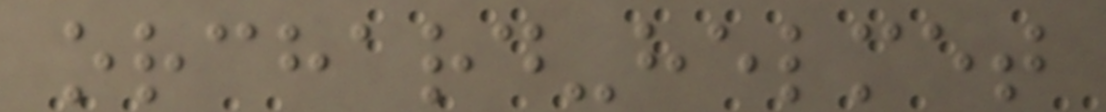orchard-helmet
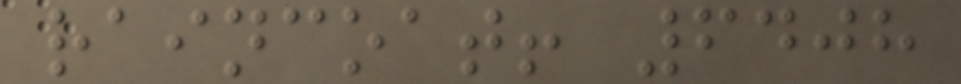raincoat! 6408
